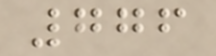776
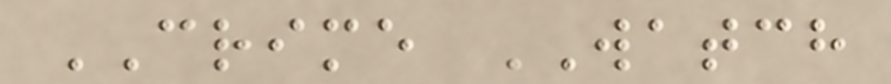CRIME WATCH
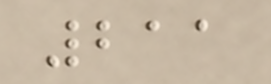211
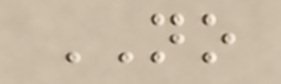NO
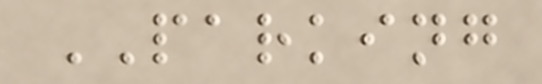PARKING
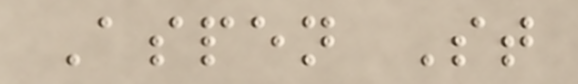Aspen St
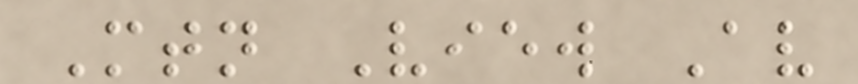Mtn View Av
